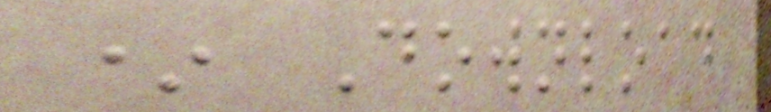* Download
